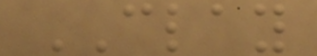CLAY
